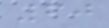60
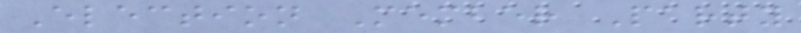Election Member Party
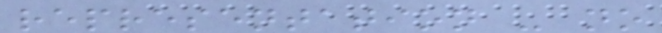representation - no
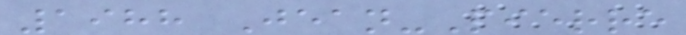1988 Jean-Pierre
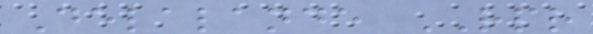Delalande RPR
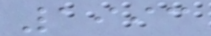1993
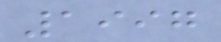1997
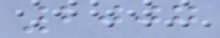2007
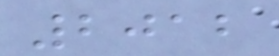2012
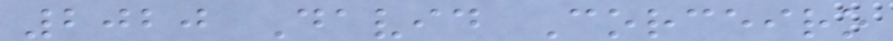2020 David Corceiro
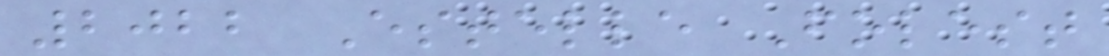2022 Estelle Folest
